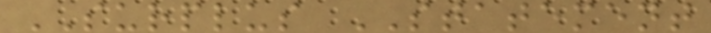SURPLUS STATEMENT
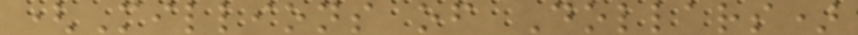(Millions of Dollars)
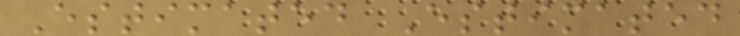Estimated Estimated
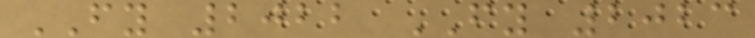FY 2022 FY 2023
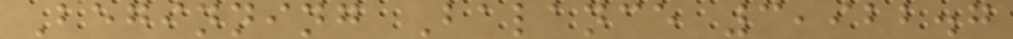Beginning Balance 3,922.7
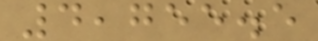4,755.5
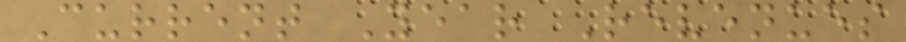Current Year Revenues
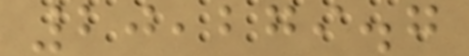20,279.7
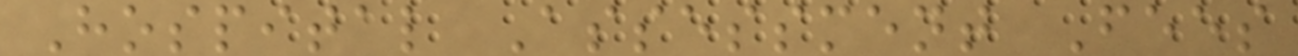Hospital Assessment Fees
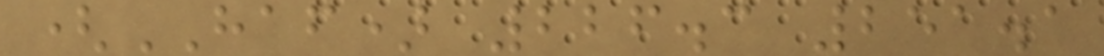(HAF) 226.3 251.1
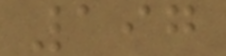197
